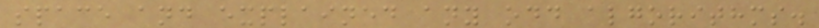space and explained any odd algorithms.
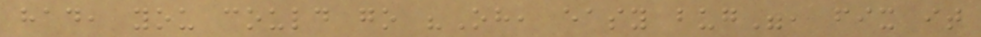had, you could go "Oh, easy bug", fix it
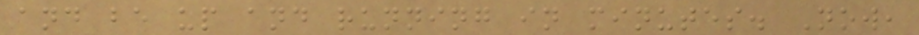and be up and running in minutes. Now,
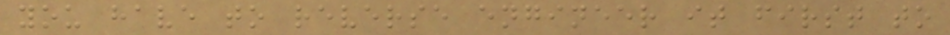you have to reverse engineer it first to
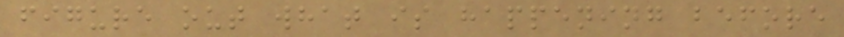figure out what is happening before
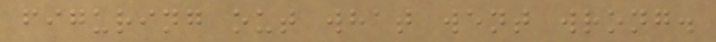figuring out what went wrong.
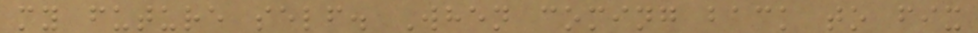my future self. When coming back to fix
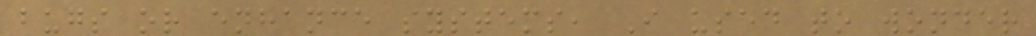bugs or enhance systems, I used to wonder
